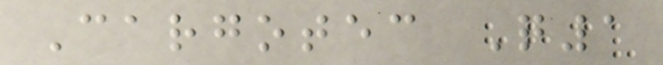Cargotec Q1
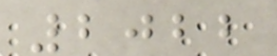2022
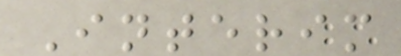Interim
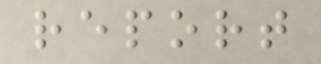report
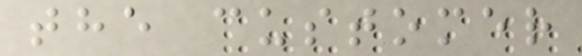the customer
